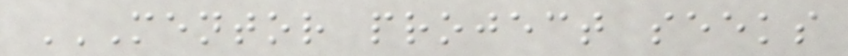MENTOR PROJECT SEEKS
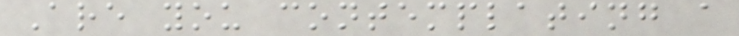Are you contemplating a
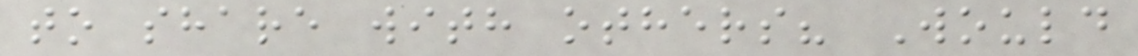to share with others? Would
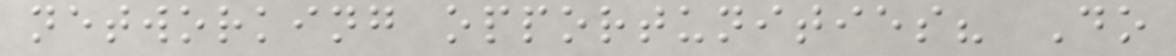networking opportunities? Do
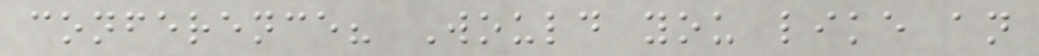conference? Would you like an
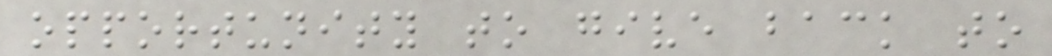opportunity to give back to
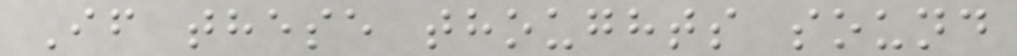If these thoughts sound
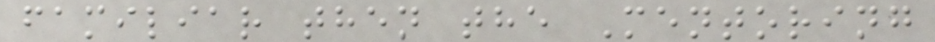familiar then the Mentoring
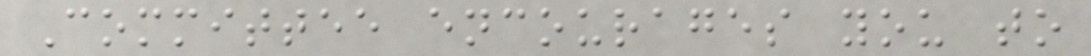Committee encourages you to
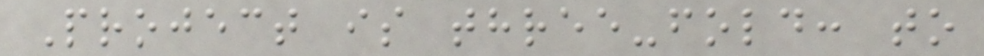Project is three-fold: to
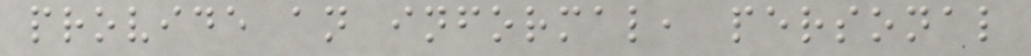provide an informal, personal
